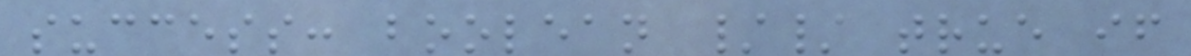success: boolean // true if
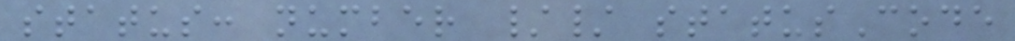status: number // statusCode
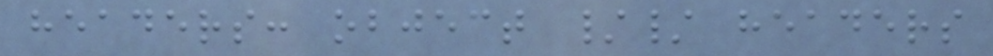headers: object // headers
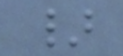}
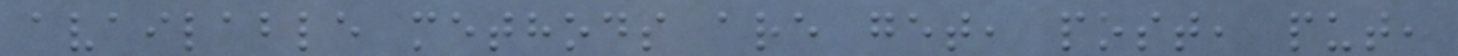available methods are get, post, put,
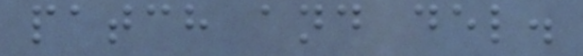patch and del.
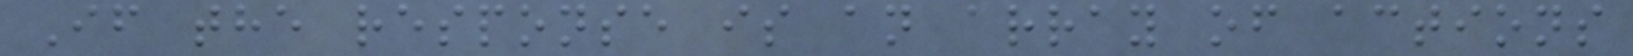If the response is an array of actions
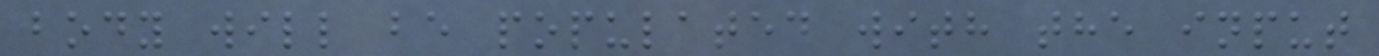body will be populated with the input
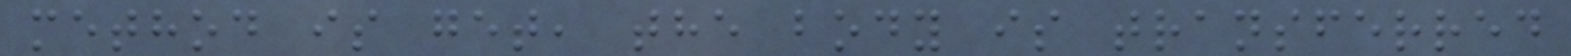method is get, the body is transferred
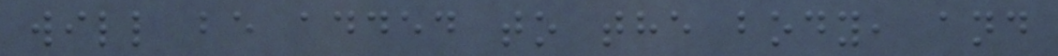will be added to the body, and
